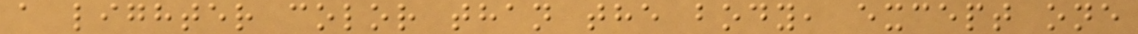a lighter color than the body, except one
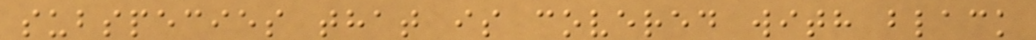subspecies that is covered with black
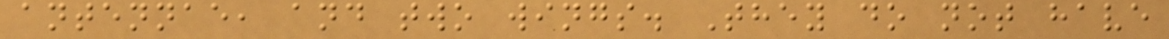antennae, and two wings. They do not have
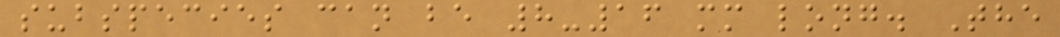subspecies can be 8-16 mm long. The
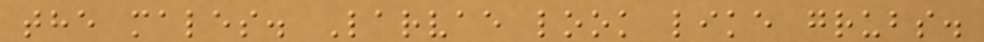the males. Larvae look like grubs.
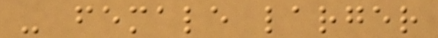- female larger
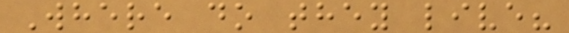Where do they live?
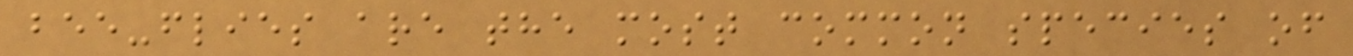bee-flies are the most common species of
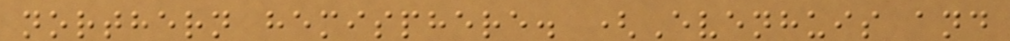northern hemisphere. (Evenhuis and
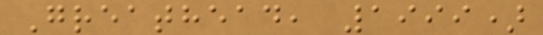Greathead, 1999)
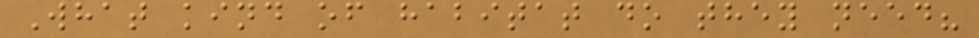What kind of habitat do they need?
